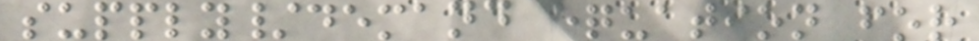supply/demand equation for
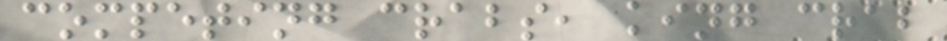competing crabs, king crab
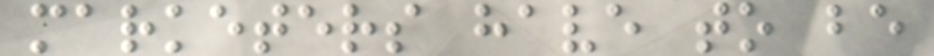marketers have to be
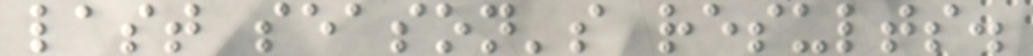last season's results.
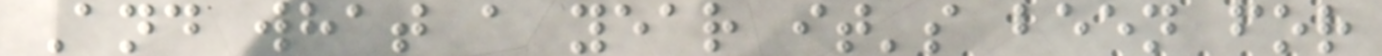And what a year it's been for
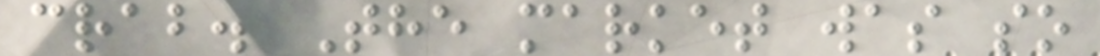crab. The market was so
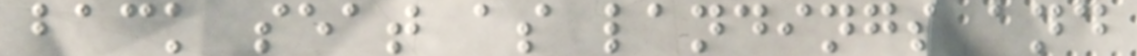back seat as landings and
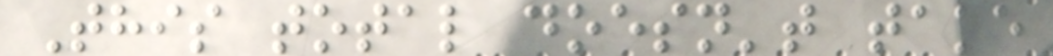This total doesn't take
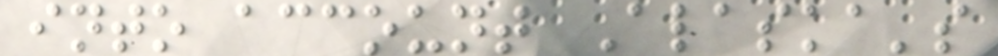into account Alaska's
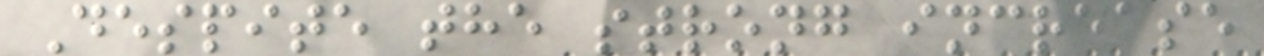Despite the strong increase
